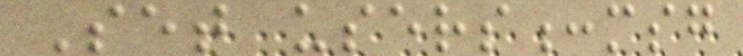Set users:msg
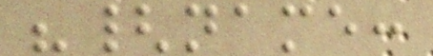"{name:
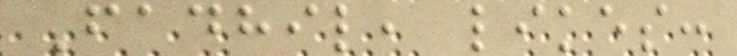Fadhil, likes:
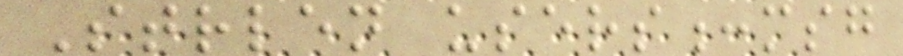Strlen users:msg
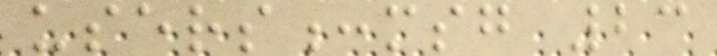users:msg 23
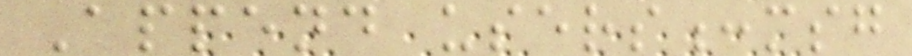Append users:msg
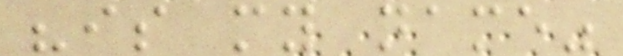"is my name"
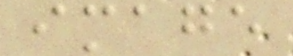image
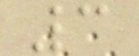3
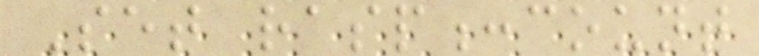Set rasp:count
